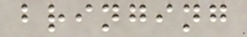bringing
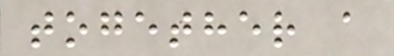together a
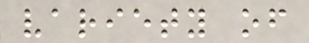variety of
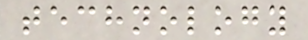technology
